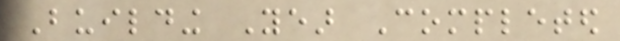Building Year Completed
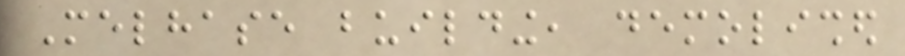Melhase building, demolished
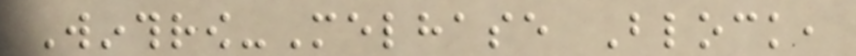Winthrow-Melhase Block,
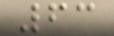63
